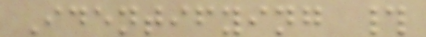Identifying #
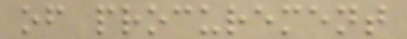of procurement
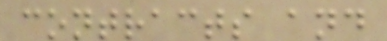contracts and
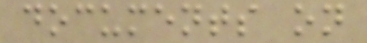documents on
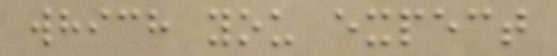which you expect
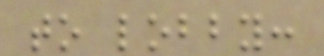to lobby:
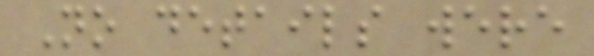No details were
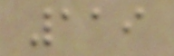119
